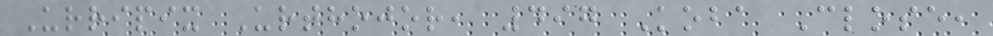Urripix Urthojor, 497 Koba Close,
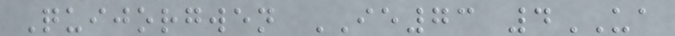Quijorgwen IE73 4UA
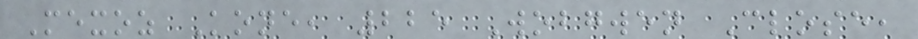Mexoz Kone, 225 Wobgwen Close,
